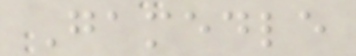Gamedle
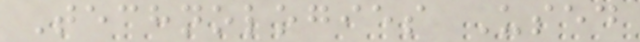Technologies Used
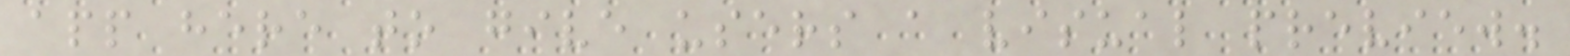app here to give users a visual preview.
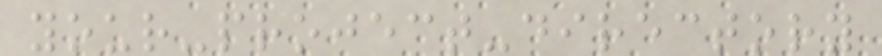your-project-directory
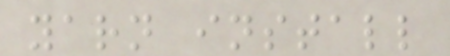yarn install
